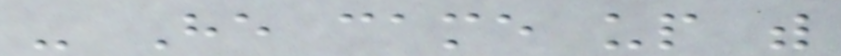- He came up with
